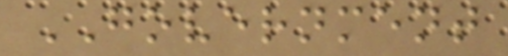GOVERNMENT
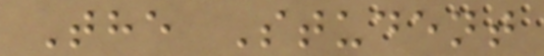The Student
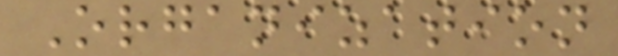Organization
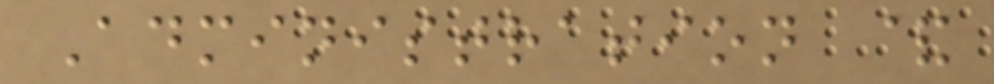Administration &
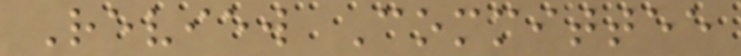Review Committee
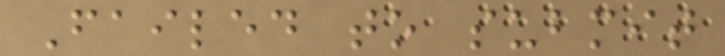Failed to submit
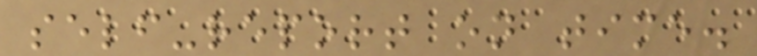self-report on time.
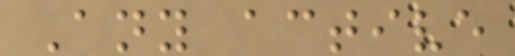Any active
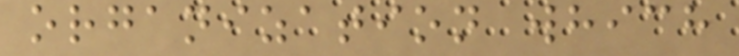organization which
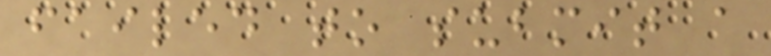failed to submit a
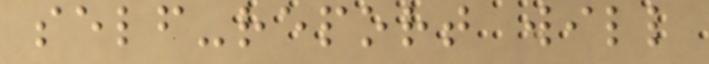self-report will
